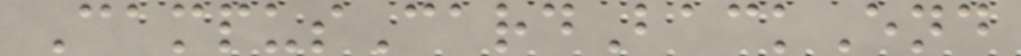CampusCardBackEnd
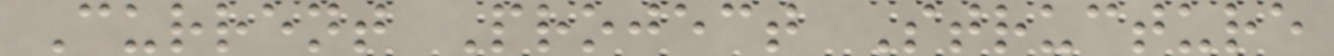Current Project Structure
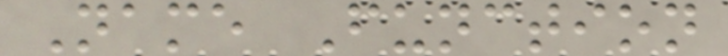Name Function
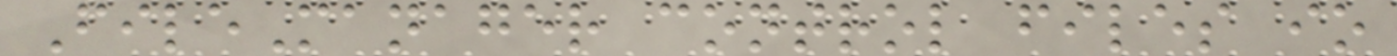FileManager control files io
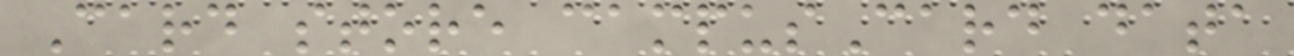Card store campusCard data
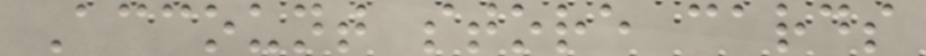Account store cards
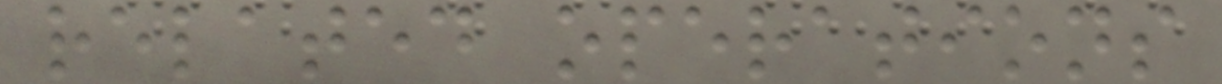related operations
